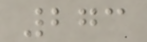273
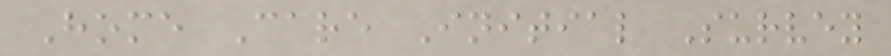Home Care Initial Survey
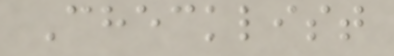Checklist
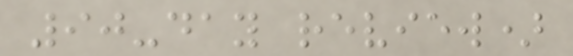90-day review)
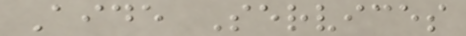Aide Services
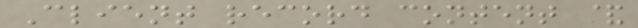Client record content &
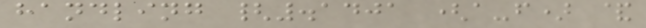handling {.1401 (a-f) &
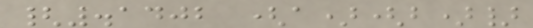{.1402 (a)(b)}
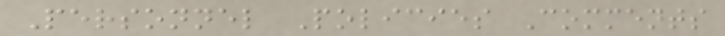Personnel Policies Comments
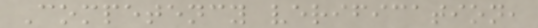Competency verification,
